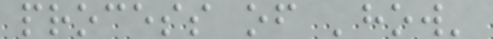process of 'how'
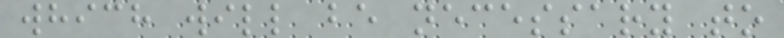which will be necessary to
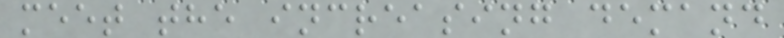meet the increasing demand
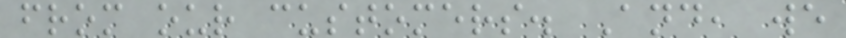from our customers. And, we
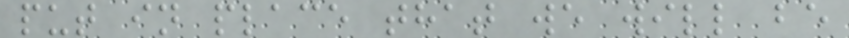put in place that we will be
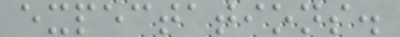expectations.
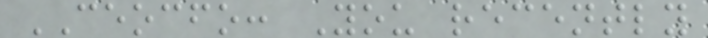CEOCFO: You recently
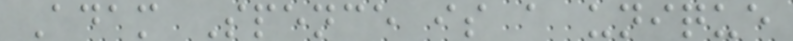Adam Spence is a unique
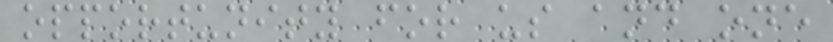opportunity for us and one
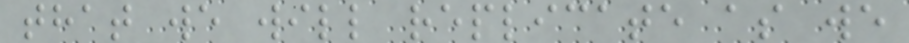that we will replicate as we
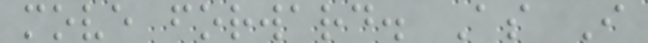move forward. As I
